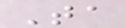Ta
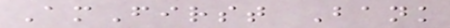AmFirst Bank
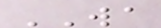WA
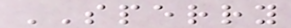SPERRY
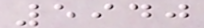5940
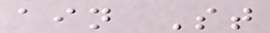ain St
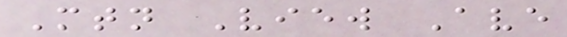Mtn View Ave
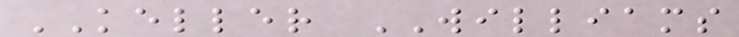KELLER WILLIAMS
